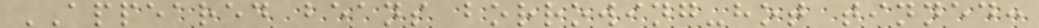APPEARED beans borrowing-hot tinned:
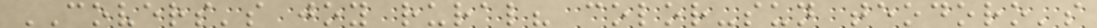COVERS's joy rural? color-sun teodoro's
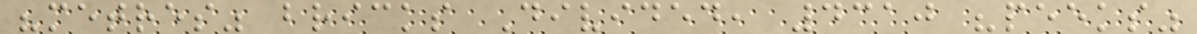"metres" bricks Divided, 4310 "peeks"
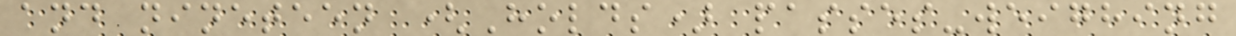and nineteen (Holds) passes-weighing
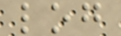log
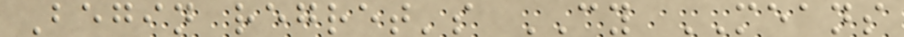Begin regret's CY MEANS
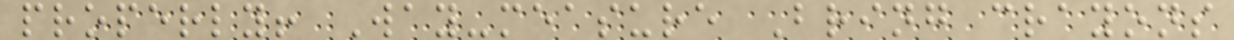properly! Way-measure Bring crayons
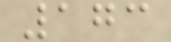173
